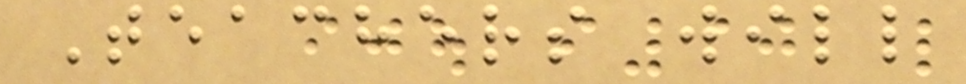Teachers will
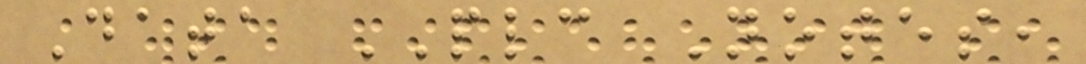Data PLC Notes,
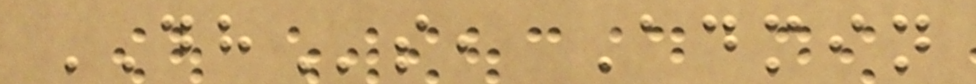DHs, Admin
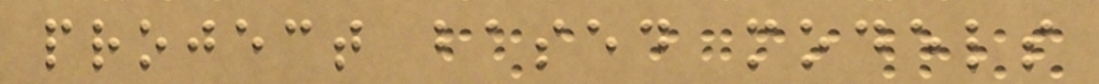project based models
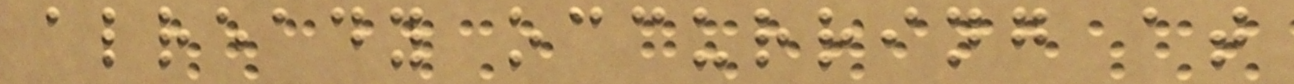already occurring at
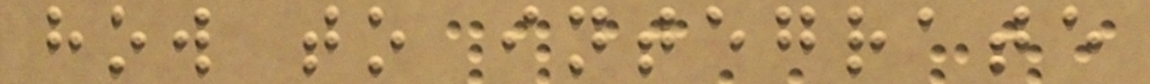how to integrate
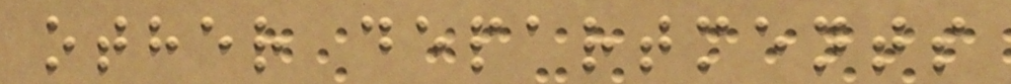other departments
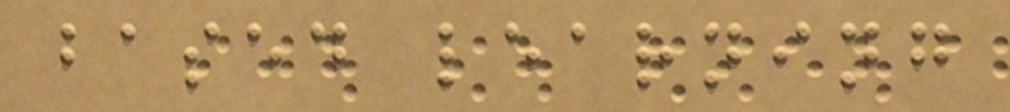based learning
